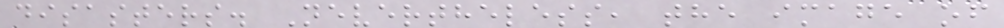disasters. Nevertheless, the image of
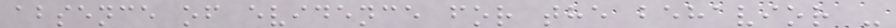absence of evidence for the behavior -
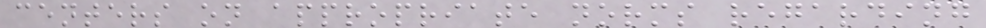centers on appropriate norms regarding
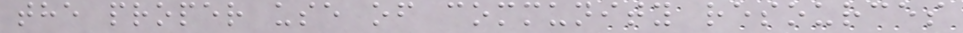the proper use of community resources
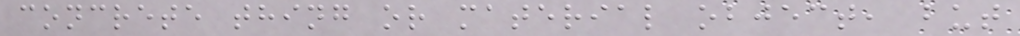concrete thing or material object, but
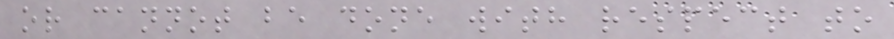or cannot be done with respect to
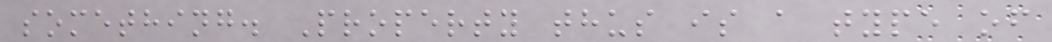something. Property thus is a type of
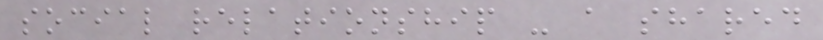social relationship - a shared
